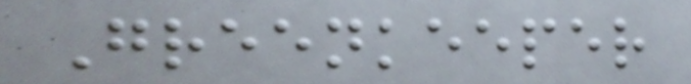Greenkeeper
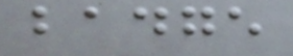badge
